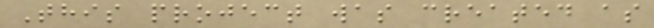This project was created as
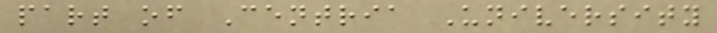part of Centria University
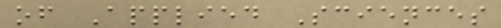of Applied Sciences
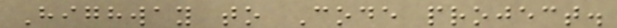Highway to Code project.
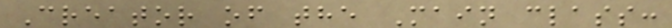Creator of the Main class:
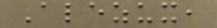Alezux,
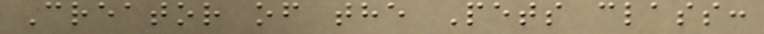Creator of the Pets class:
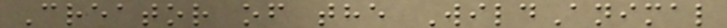Creator of the WildAnimal
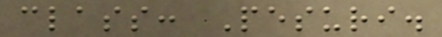class: Pesuri.
